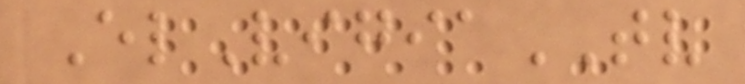ElVigiaTV
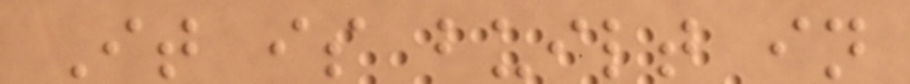It is built in
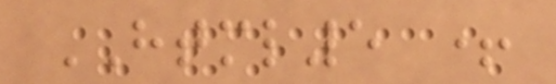HTML5 +
